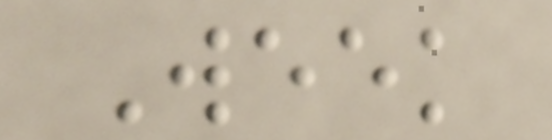Week
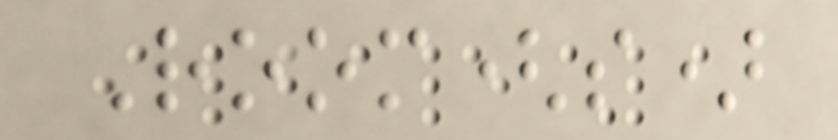Room(s)
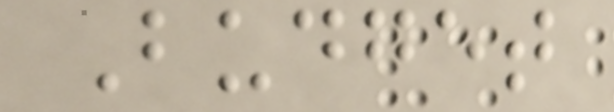Budget
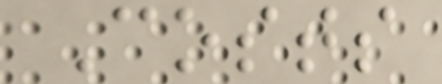Costs
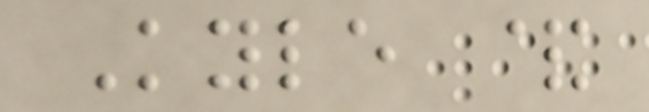Kyle &
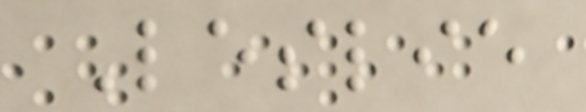Leslie
